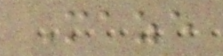Maze
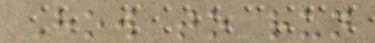How to run
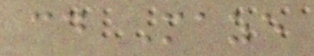cd Maze
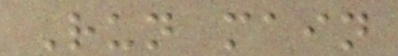Run main
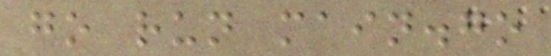go run main.go
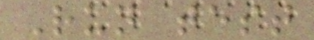Run test
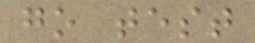go test
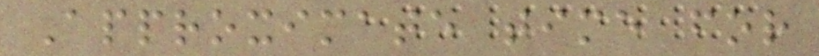Approximate time for
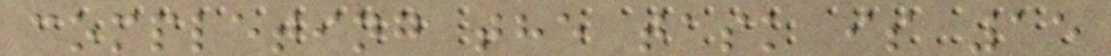completing the task is 15
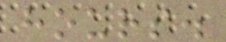hours.
